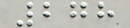278
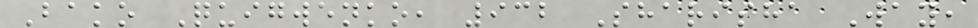Bako Quigwenko, 932 Sharisha Way,
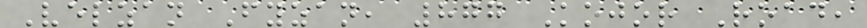Velzan Fyzan, 877 Kojor Road,
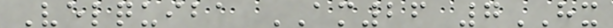Velquiba AM26 7HX
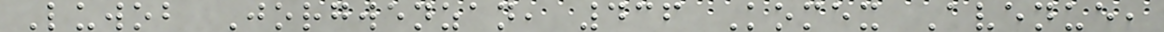Luwob Jorgwenzan, 436 Komex Avenue,
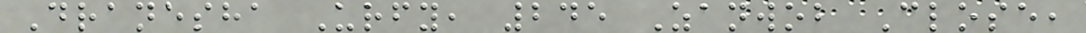Dranesha Urfy, 245 Zanwob Close,
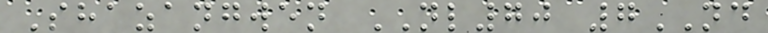Shazangwen NL70 7ND
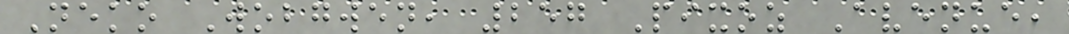Neko Wobgwen, 257 Pixoz Avenue,
